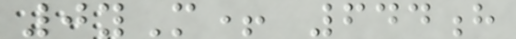0yM+ 644h
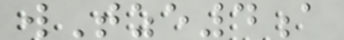wTze4a
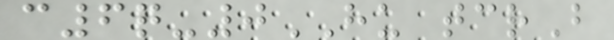c6q-0HU tcrB
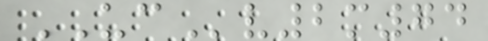UCv2m74
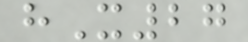hX27
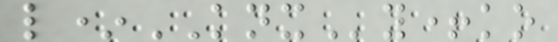l*KNXy+ko
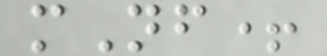mNf+
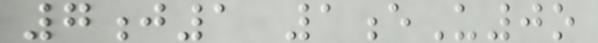7j1 1eU0o
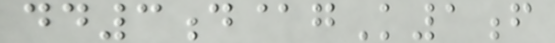dd3d@gK1f
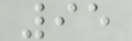95
